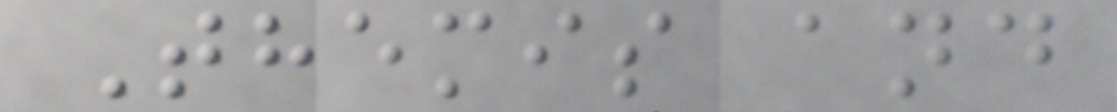Themis and
